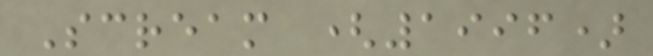Scream (1996)
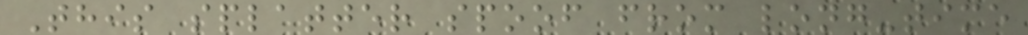This splatter spoof from long-time
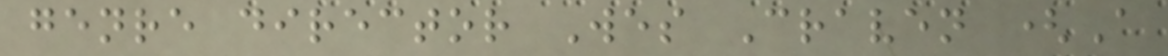genre director Wes Craven (A
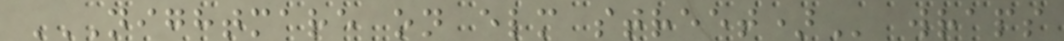NIGHTMARE ON ELM STREET) wraps
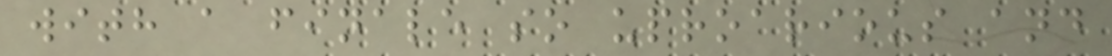with a finale so uproarious and
